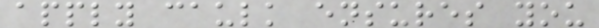apply caulk ensures you
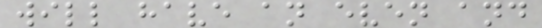will have an even and
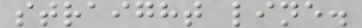straight line.
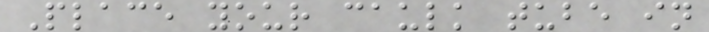Place your caulk tube in
